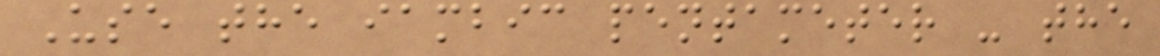Use the iambic pentameter - the
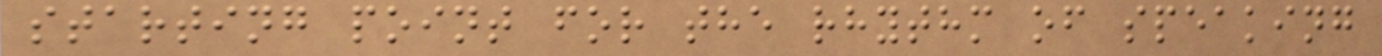starting point for the rhythm of speaking
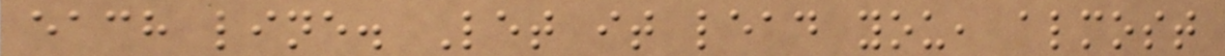each line. Let it lead you, almost
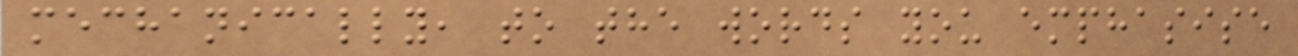mechanically, to the words you emphasise
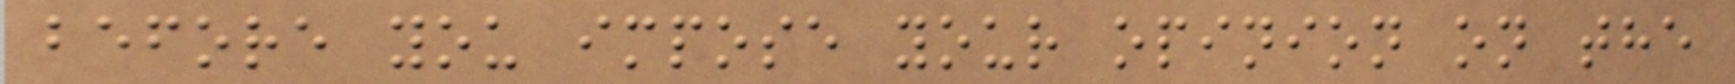before you impose your opinion on the
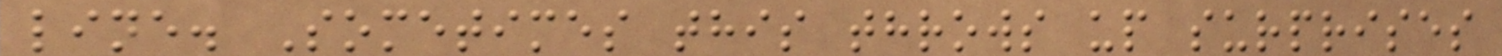line. Sometimes this throws up surprises
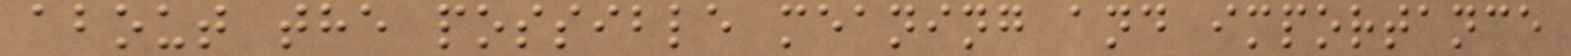about the possible meaning and importance
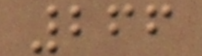266
